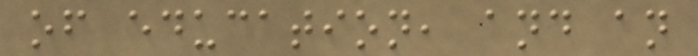of education, and an
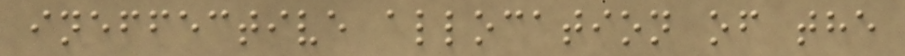ineffective allocation of the
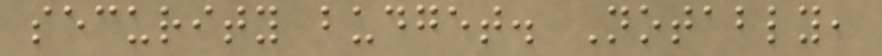security budget. Notably,
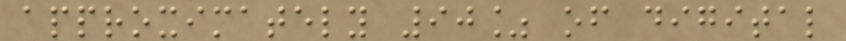approximately 90% of digital
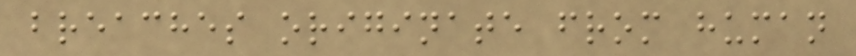breaches originate from human
